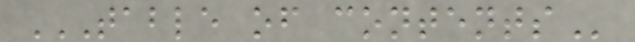TABLE OF CONTENTS
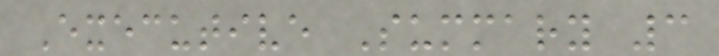Executive Summary 3
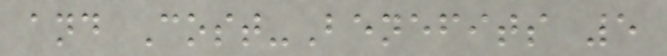and Cost-Benefits 5
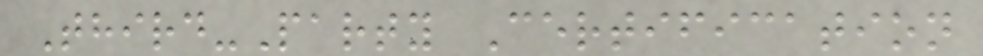Third-Party Certification
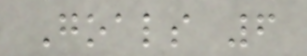Goals 6
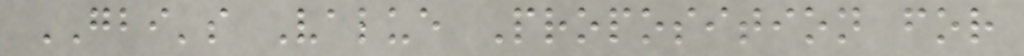GBI's Value Proposition for
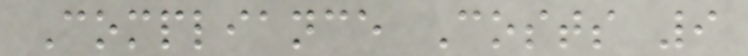Compliance Costs 9
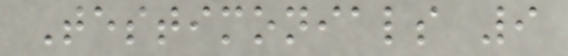Testimonials 9
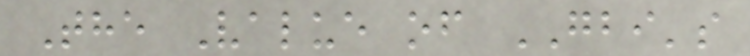The Value of GBI's
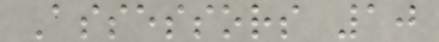Assessors 10
